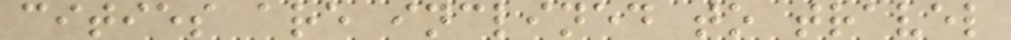cities are inclined to travel
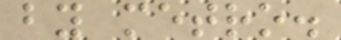by metro.
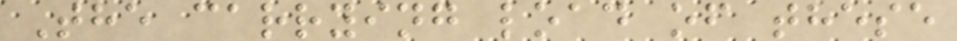The carrying load of these
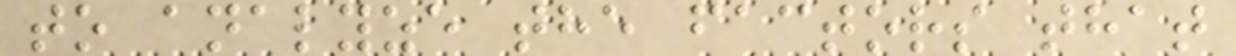to analyze the factors that
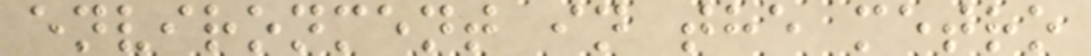environment in the metro
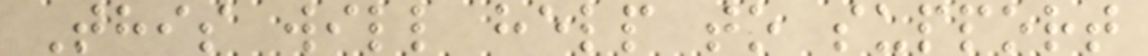This will help to support
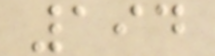194
